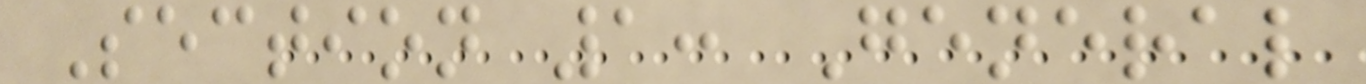Section 1: General
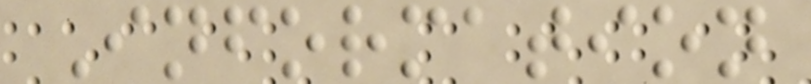Information
